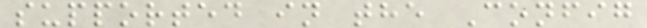supported in the Config
